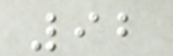92
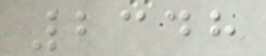2348
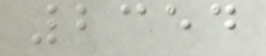2354
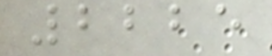2225
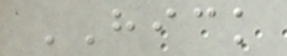HICK
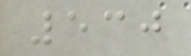530
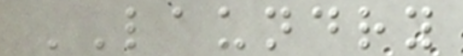LAUNDRY
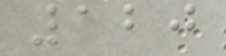120
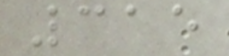315
